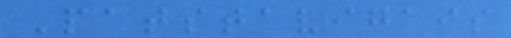Patstavigais
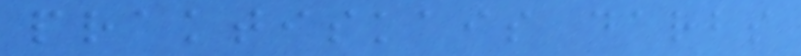praktiskais darbs
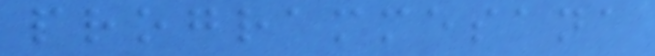programmesana
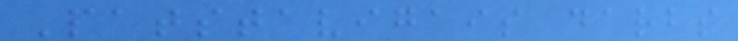Patstavigais darbs
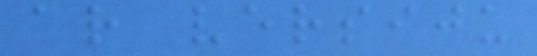ar versiju
